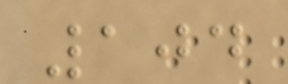104
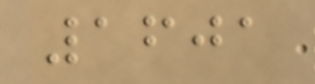1601
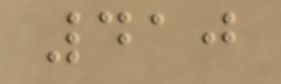410
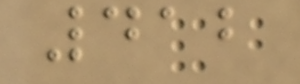412
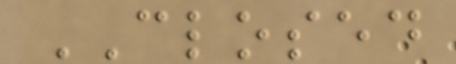CLOSED
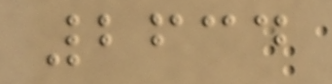2634
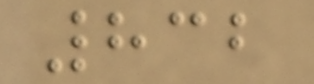832
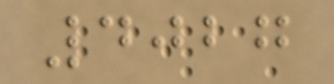4027
